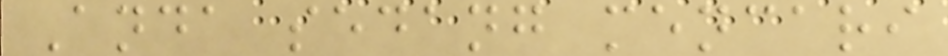Anda sedang mencari
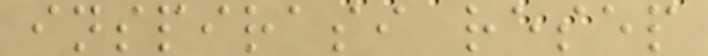inspirasi resep
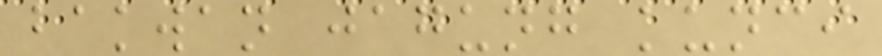bakwan jagung kunci
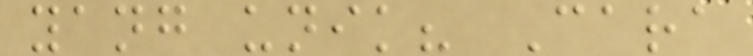yang unik? Cara
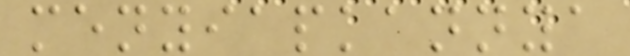menyiapkannya
